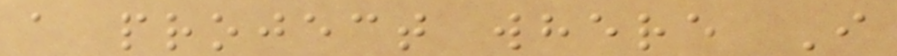a project where I
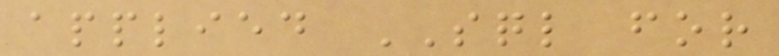applied SQL for
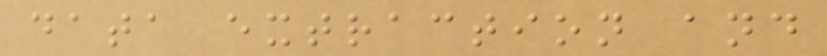data extraction and
